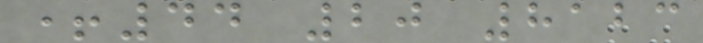+44 20 8123
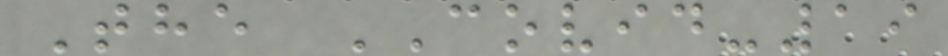The COVID-19
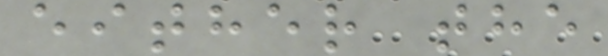either the
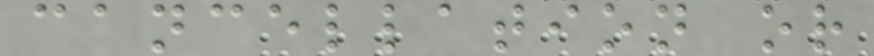cancellation or
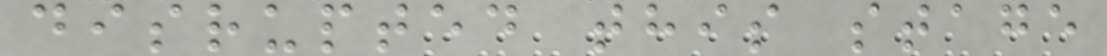disrupted this stage
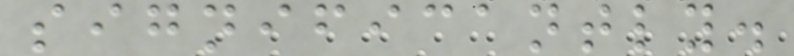significantly.
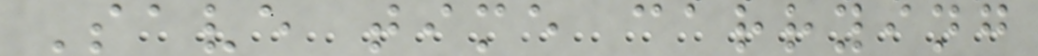Save time carrying
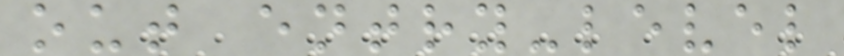out entry-level
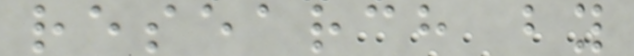research by
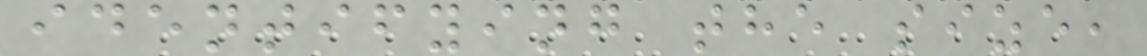identifying the size,
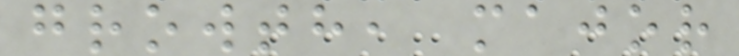growth, major
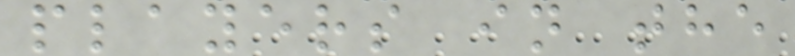players in the
